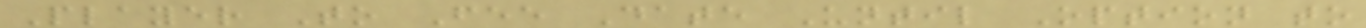Player To Fee Date Until Option to
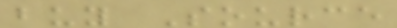buy Source
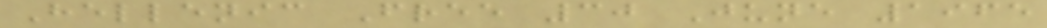Hellenic Free 30 June 1965
